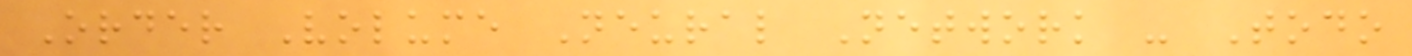Order Volume Neural Network - Todo
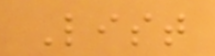List
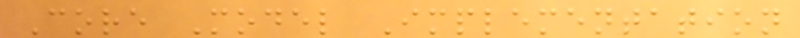Core Model Implementation
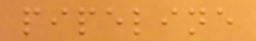pipeline
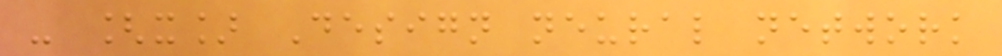- [x] Design neural network
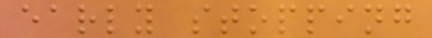early stopping
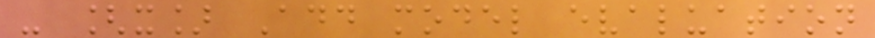- [x] Add model evaluation
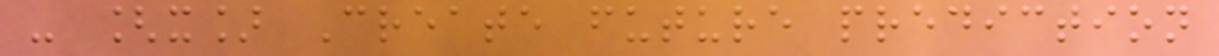- [x] Create future prediction
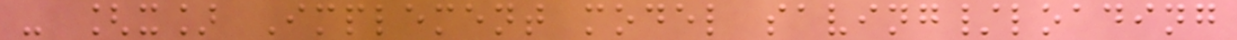- [x] Implement model saving/loading
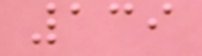139
